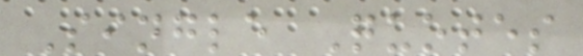Single Quotes
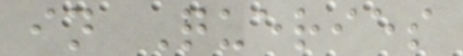in Queries
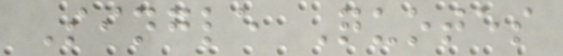Single Quotes
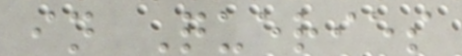in Queries
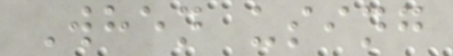When using
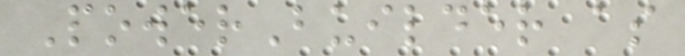PowerBuilder as
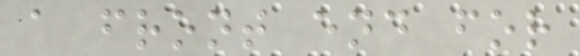a front end for
